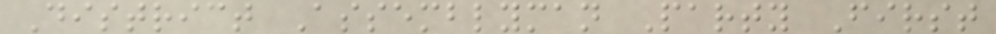District Assemblyman Party First
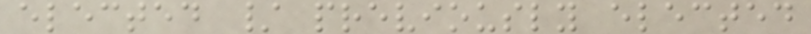elected / previously elected
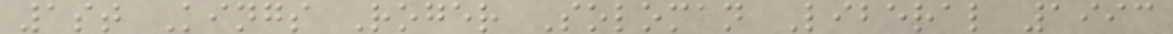1st Kings Roger Soloman Liberal 1993
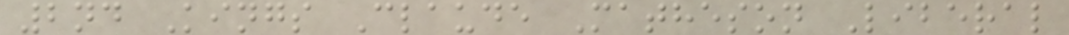2nd Kings Claude Matheson Liberal
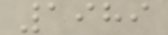1989
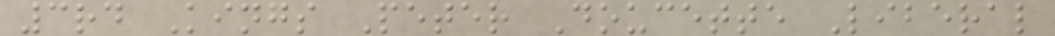3rd Kings Peter Doucette Liberal
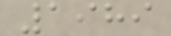1989
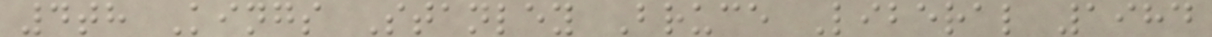4th Kings Stanley Bruce Liberal 1984
